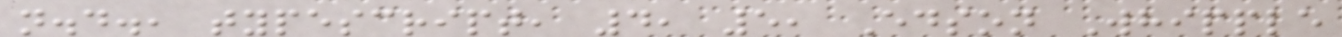n.d., typescript, 4, 5, Edson Whipple
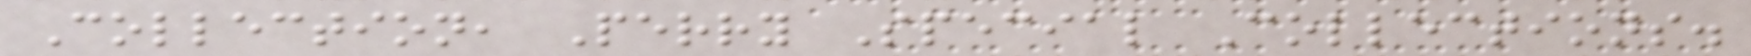Collection, Perry Special Collections.
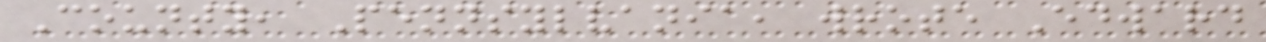County, Pennsylvania, wrote Edward
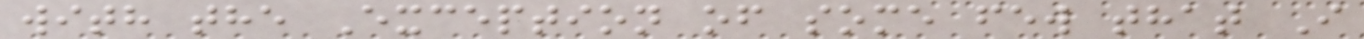with the Exception of some few that I
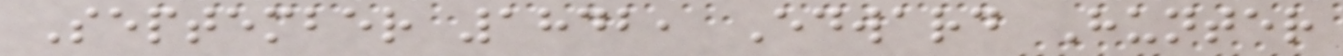September 1842, Edward Hunter
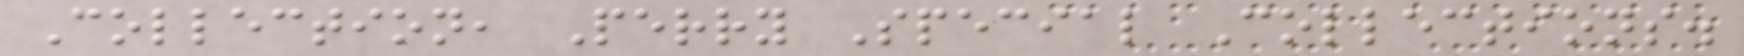Collection, Perry Special Collections.
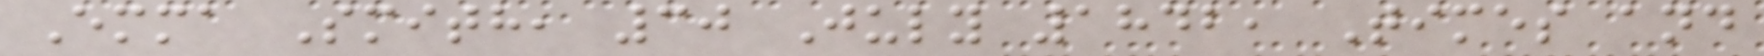Emma Smith, 30 July 1842, Times and
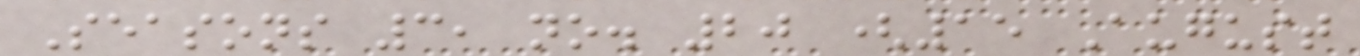Seasons 3, no. 20 (15 August
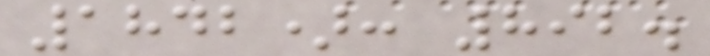1842): 892.
